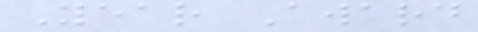Year Award
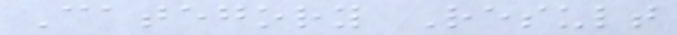Category Result
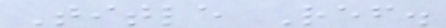Title Ref.
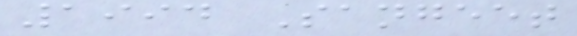1994 Sangeet
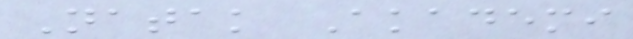Natak Akademi
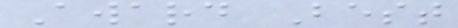Award Best
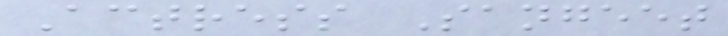Actress Sangeet
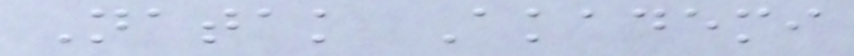Natak Akademi
